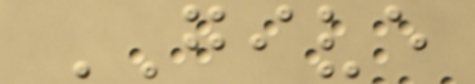GIVE
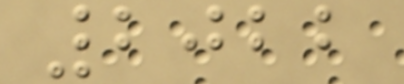2022
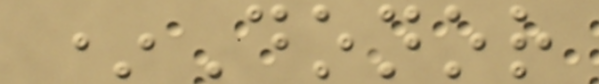*Donor
